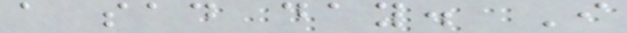a sad day. I
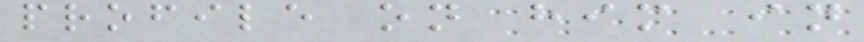profile on him in
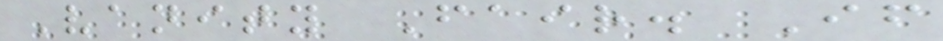Vanity Fair. If
